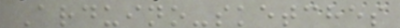Arduino-sketches
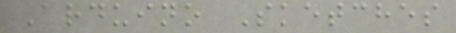Arduino Sketches
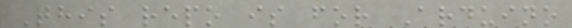This repo is for Arduino
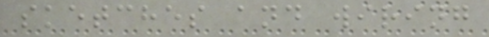sketches and wiring
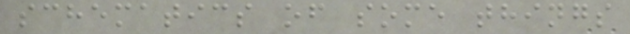schematics of some things
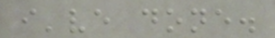i've done.
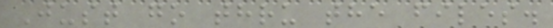Just go thru the files.
